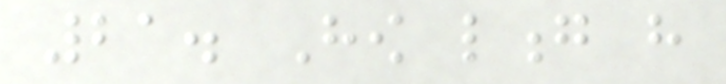21. How long have
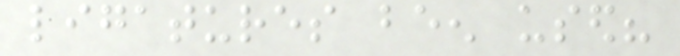ligatures been used?
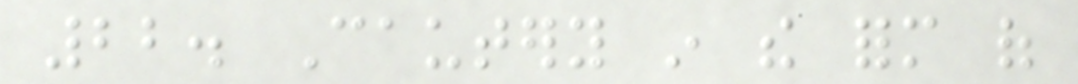22. Cautery in the form of
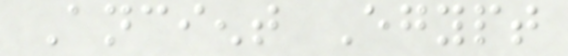Ancient Egypt
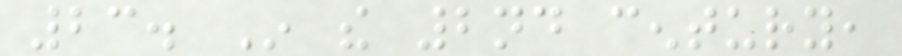23. In the 2nd century,
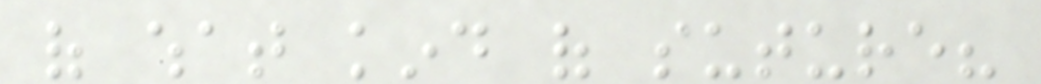of what kind of suture?
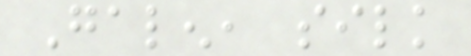Galen, silk
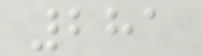281
